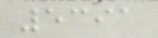5391
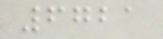6721
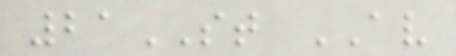21ST AV
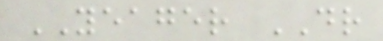YEAGER DR
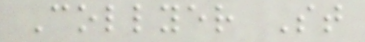Collyer St
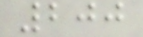200
